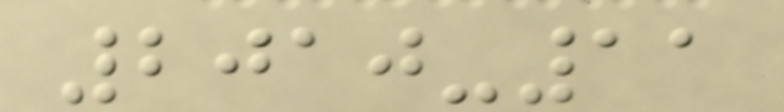2010-11
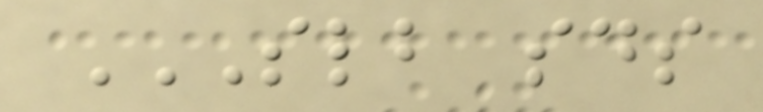SLB SDS
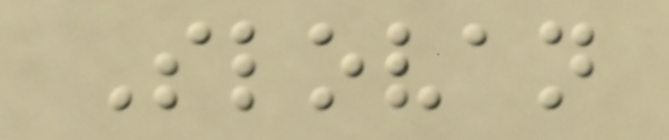Slovan
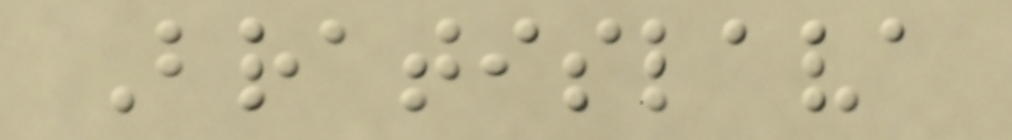Bratislava
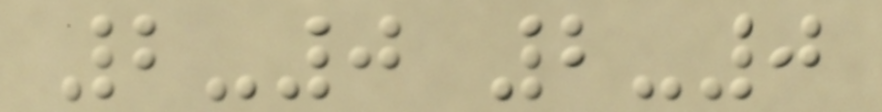2-0 2-0
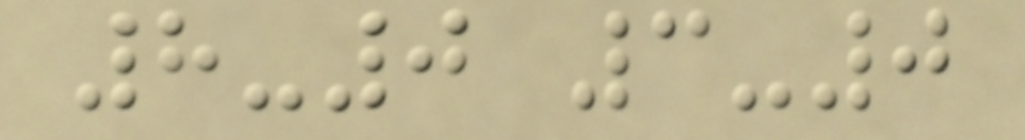8-0 3-0
